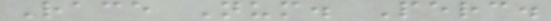Race Num. Perc.
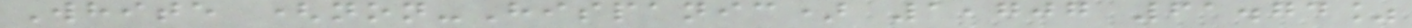White (non-Hispanic) 1,707 61.74%
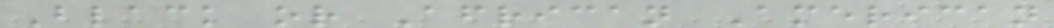Black or African American
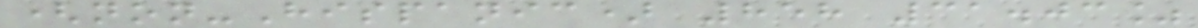(non-Hispanic) 858 31.03%
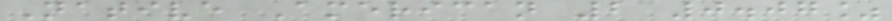Native American 2 0.07%
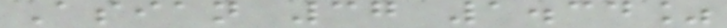Asian 37 1.34%
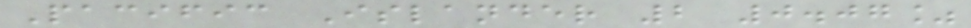Pacific Islander 2 0.07%
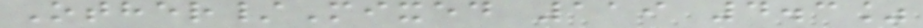Other/Mixed 119 4.3%
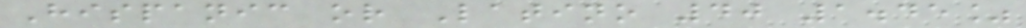Hispanic or Latino 40 1.45%
